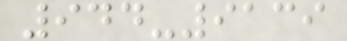944-9139
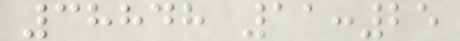38848 11:25
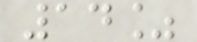14%
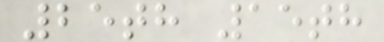25th 15th
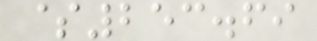$253.69
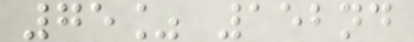75% 152nd
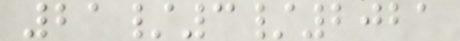21/3/2021
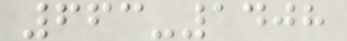663-1408
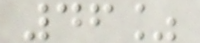46%
